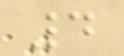4
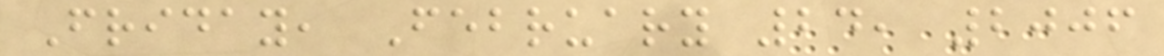Friday, February 24, 2006
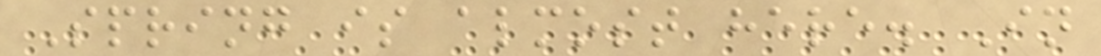Spring is almost here. In
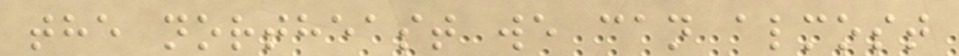the northeast we can almost
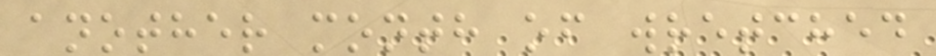another month of wretched
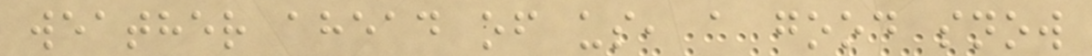weather ahead of us, a good snow
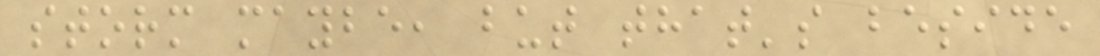storm maybe, but that's beside
